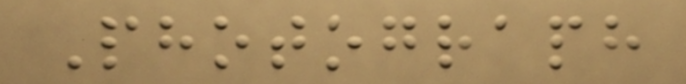Photograph
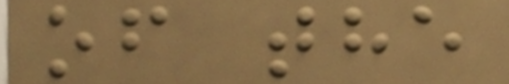of the
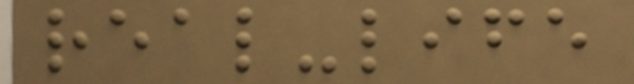real-life
